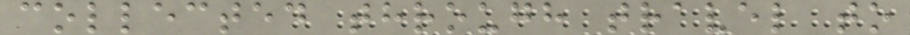collected through travel to
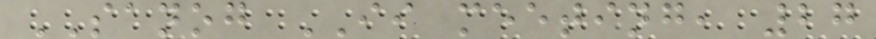SANOG II meeting, 27
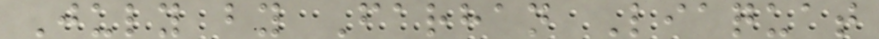July by Farhan Liaquat
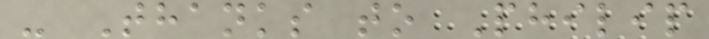- Thanks to Philip
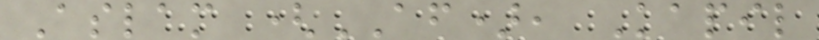Aslam (AF), Kapil
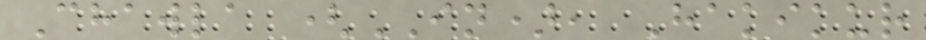Chawla (IN), Hakikur
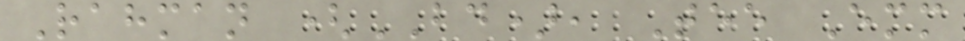Rahman (BD), Tee Emm
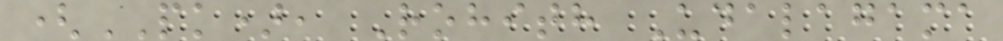(PK), Rohith Udalagama
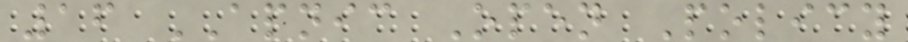16 APNIC Open Policy
